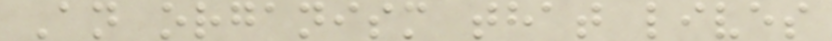An organism that lives
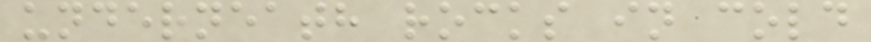underneath rocks in cold
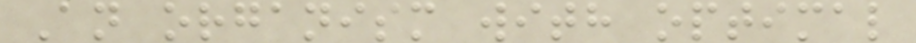An organism with optimal
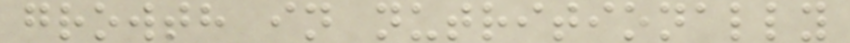growth in nutritionally
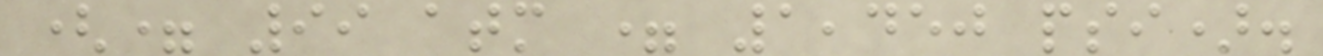(= 99 atm = 1,450 psi).
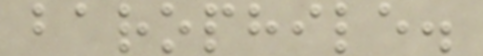barophile.
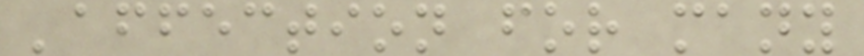'affection for many
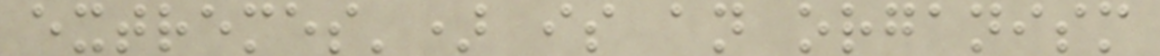extremes') is an organism
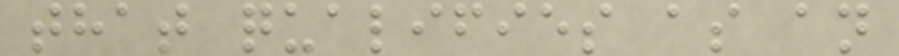that qualifies as an
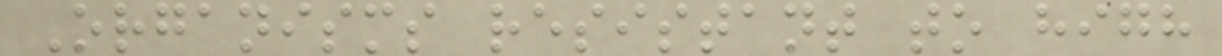Organisms resistant to high
